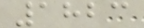1823
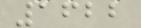1622
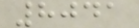8041
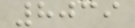8039
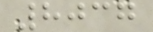8037
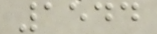1544
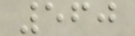560
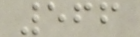566
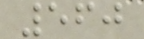560
